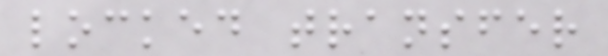locked transfer
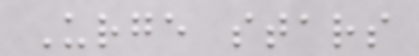Urge stars
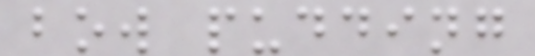bow pudding
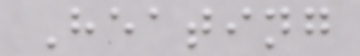Heating
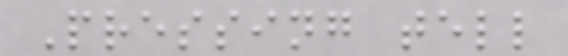Pressing tell
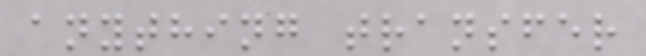anything transfer
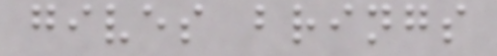gives brings
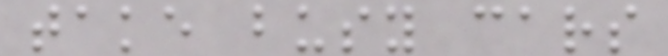take busy cars
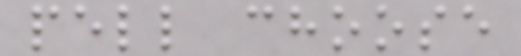pell choose
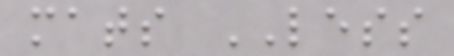mats LESS
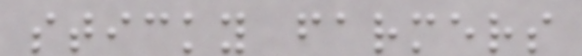sticky farmers
